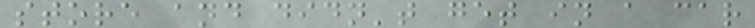store and didn't get in a car
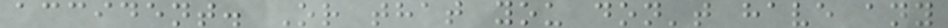accident. Or that you don't have any
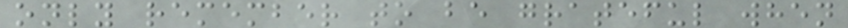only remember to be grateful when
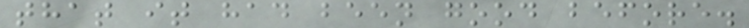that it had been good before.
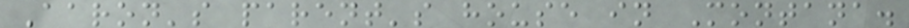Aaron's parent's house in Montana.
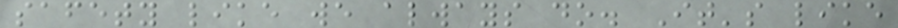safety like we always do. It's like
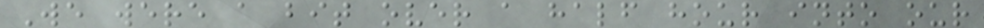We were a bit over a half hour into our
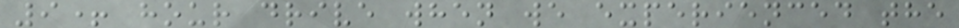9+ hour drive when we experienced the
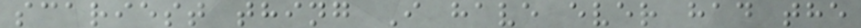scariest thing I have ever had the
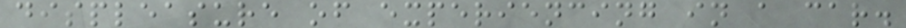displeasure of experiencing in a car.
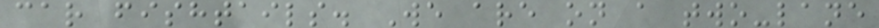car fishtails. We are on a two-lane
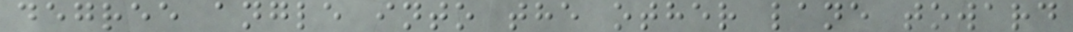degree angle into the other lane toward
